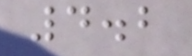4.2
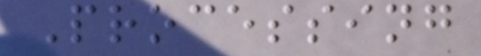Processing
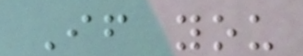If you
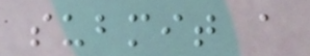submit a
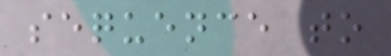sequence to
